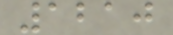1210
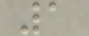1
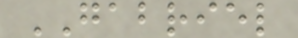GABRIEL
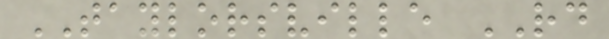TAYLORSVILLE RD
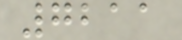7211
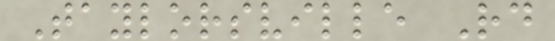Taylorsville Rd
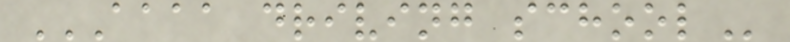AAAA DRIVING SCHOOL
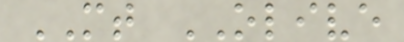MT OLIVE
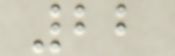22
